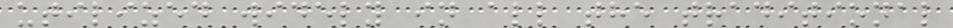utilized widely in all the traditional
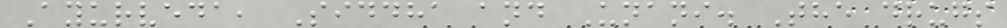Ayurveda, Siddha and Unani. The drugs
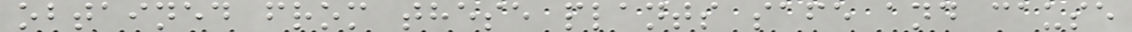obtained from these plants safe and cause
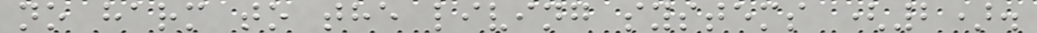no harm to the living systems (2).
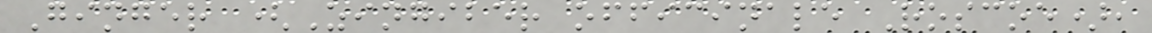Ginger (Zingiber officinale Roscoe),
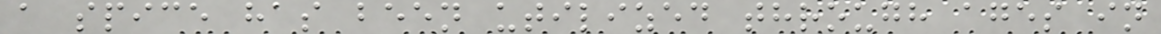a spice has been utilized through ages in
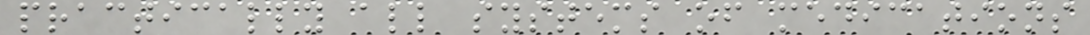practically all systems of medications
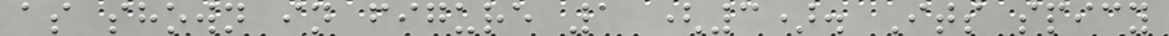as shown in figure 1 (3). Its spicy
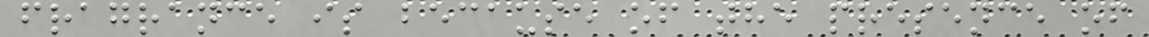fragrance is because of the presence of
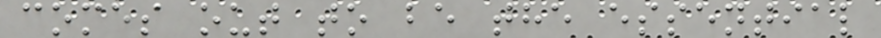comes out to be the essential
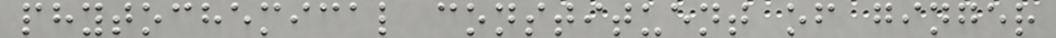phytochemical constituent of ginger
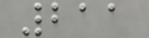211
